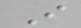I
